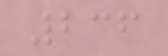236
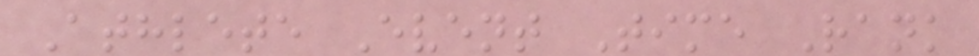Athlete Event Time Rank
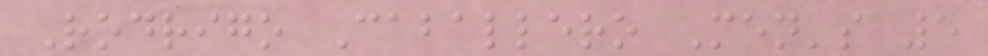Rodrigo Caballero Men's 5
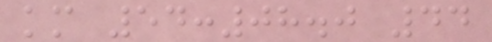km 54:08.0 44
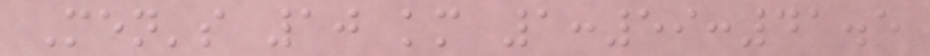Men's 10 km 1:59:41.5
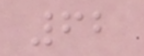62
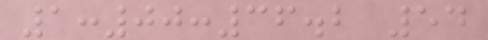1:00:36.2 54
